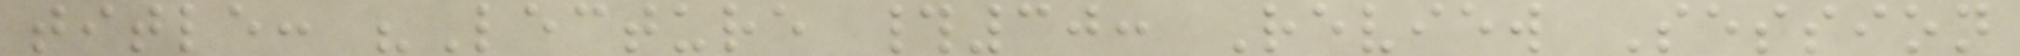title: "Lecture #30: Review Session
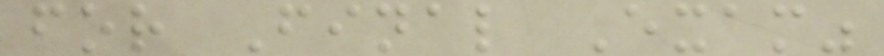for Final Exam"
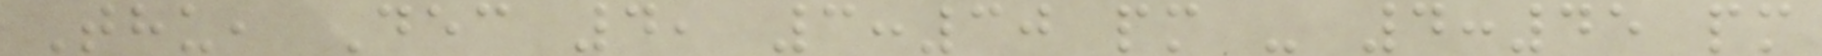Thu, Dec 4, 3:30 pm - 4:45 pm
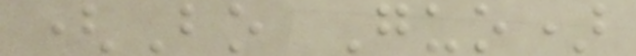(Bo Guo)
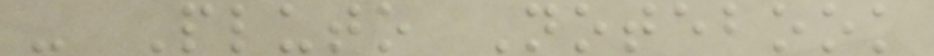- Pluto Notebook
